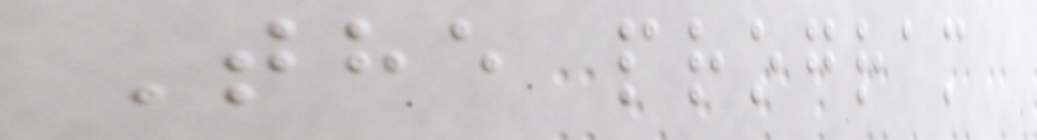The program
